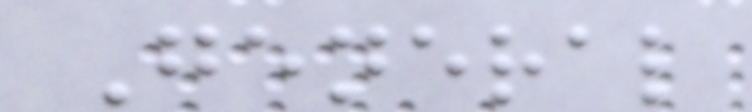General
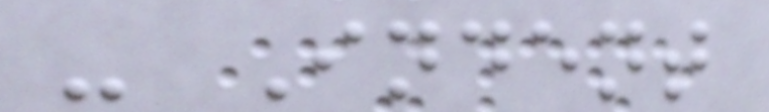- Indent
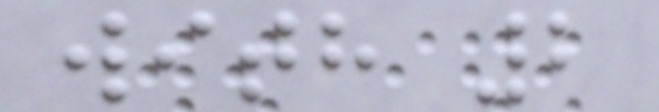with 2
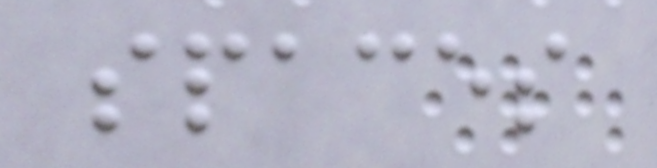spaces
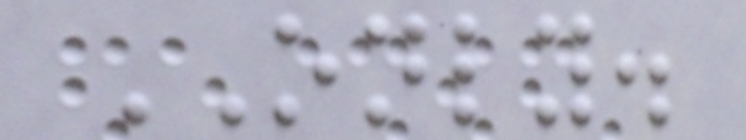ONLY.
